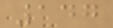147
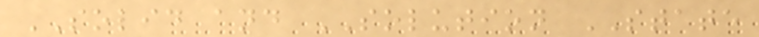SOLID and SOLUTION STATE
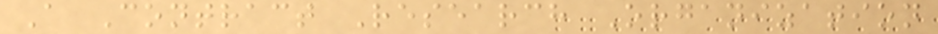A Contract Research Organization
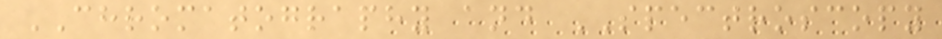CHROMATOGRAPHY and SPECTROSCOPY
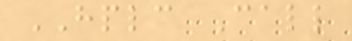HPLC Call
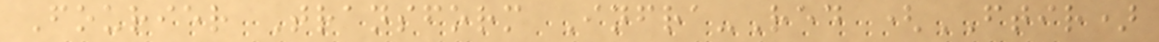Fourier Transform Infra-Red (FTIR)
